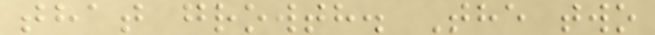that growth. The two
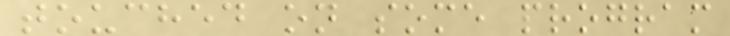touched on some program
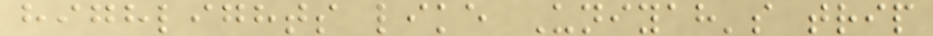highlights like Uniyah's trip
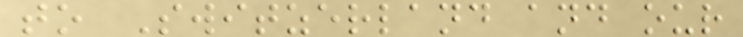to Switzerland and our
